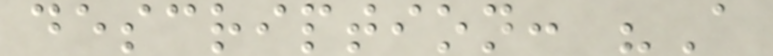description: "A
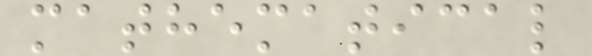mathematical
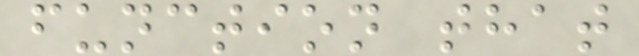function that
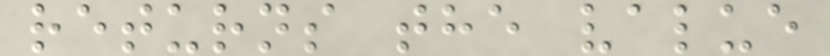returns the value
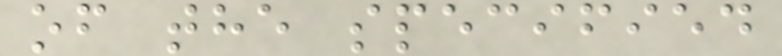of the specified
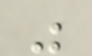"
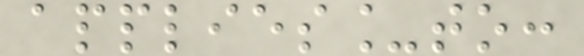applies_to:
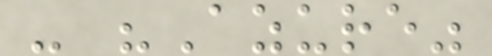- "Azure"
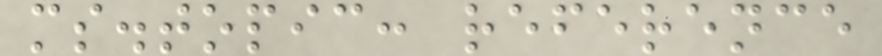ms.topic: reference
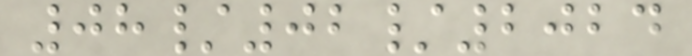08/02/2024
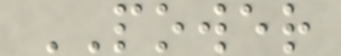POWER
